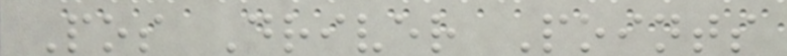Pos Driver Points
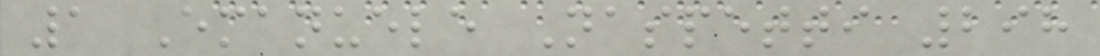1 Emanuele Naspetti 298
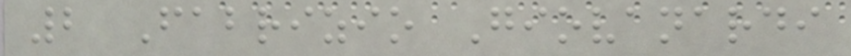2 Fabrizio Giovanardi
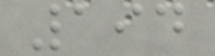194
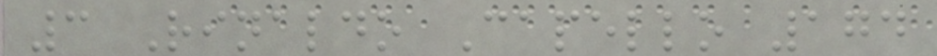3 Rinaldo Capello 174
